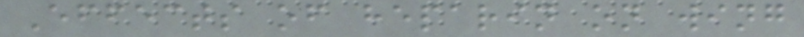Effects of heparin on wing
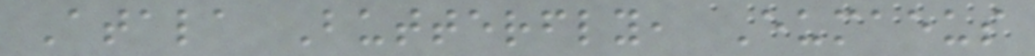Atala Butterfly, Eumaeus
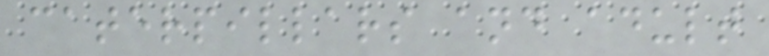caterpillars and adult
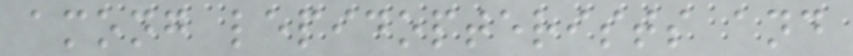among lepidopterists and
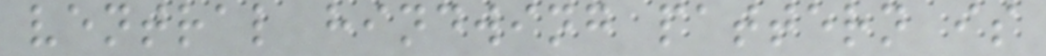ventral hindwing pattern is
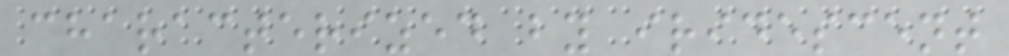characterized by iridescent
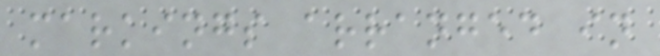markings arranged in
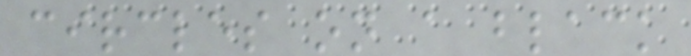circles on a black
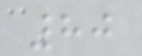80
